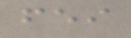fei
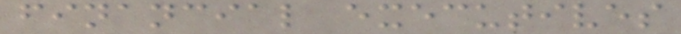financial executives
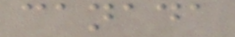canada
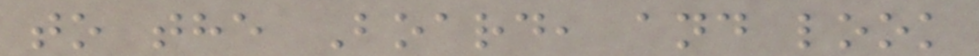to the Board, and look
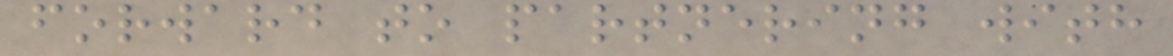forward to partnering with
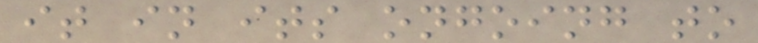it in its ongoing to
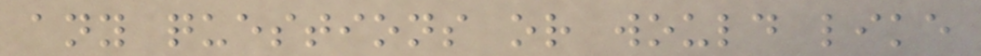any questions or would like
